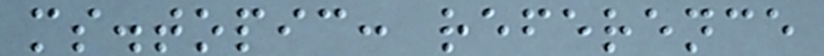ms.topic: reference
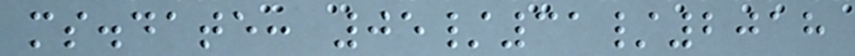ms.date: 05/31/2018
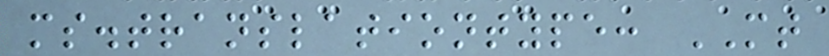ms.translationtype: MT
